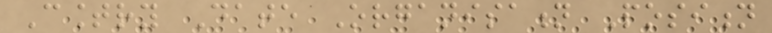Country Date Organisation Position
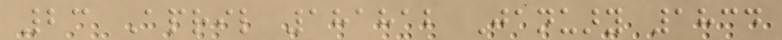23 April 181812 January 1834
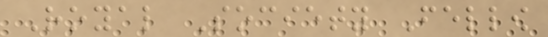Royal Society Fellow
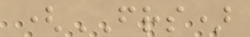(FRS)
